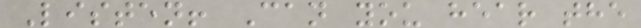Listen! Can you hear the
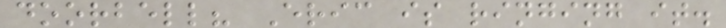doorbell? Eric is ringing it.
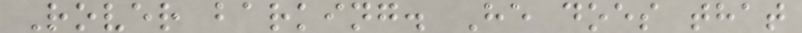Rover barking. He does that
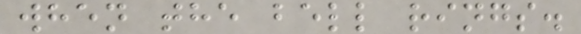when the bell rings.
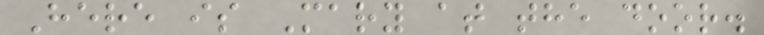Here is Mary at the door.
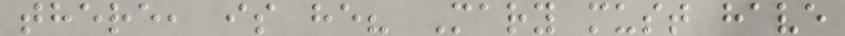there, is he? Mary must have
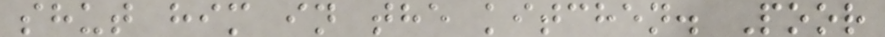shut him in the kitchen. Poor
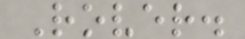Rover.
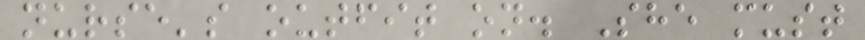nurse's outfit on. She must
